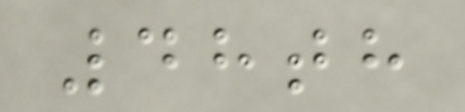48th
